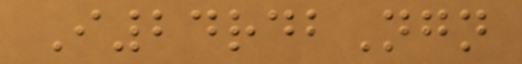I24rdbNgn
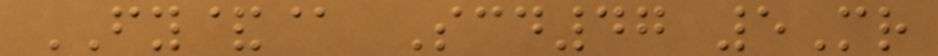FY&@ Scd47 5Mr
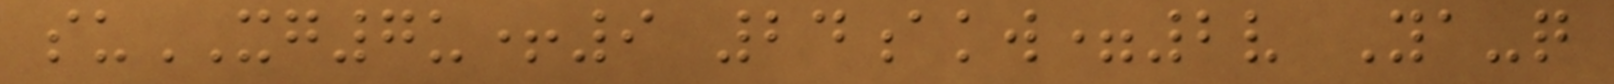suXG7u+9 24akw=2v Ya-q
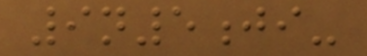9n5ji-
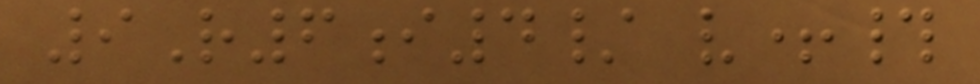9R6i4/ v+#
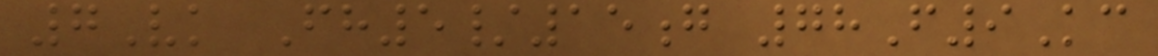7Vk Fh5/15g 78F9Kc
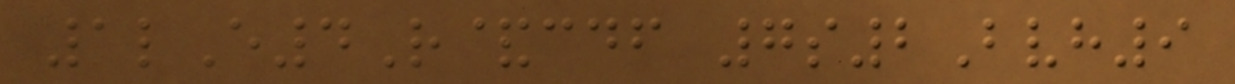1lE4R&cdf 7s2Bvh9
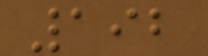192
